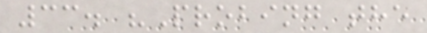33. "Probing the
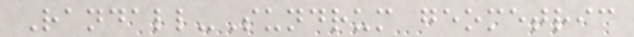Randall-Sundrum geometric
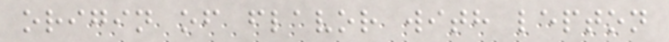origin of flavor with lepton
